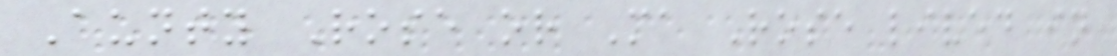Aunty Rose or Ma Rose lived in
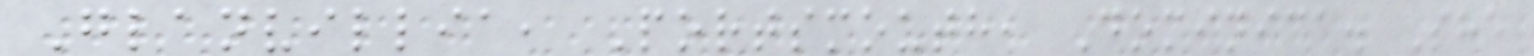Glanvillia, Portsmouth, Dominica. She
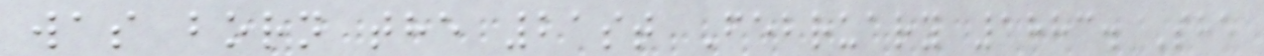was born the 21st February 1883. She
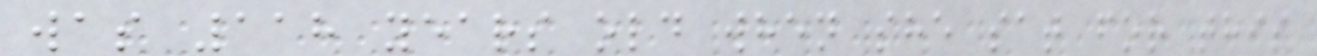was 118 years old when she sat for this
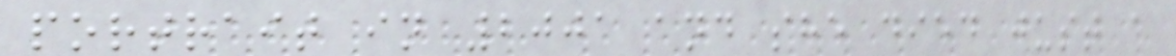portrait in 2001 and she died just a
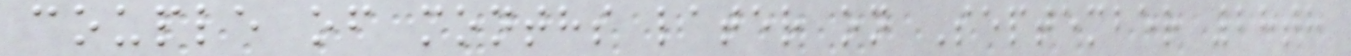couple of months later on September 28th
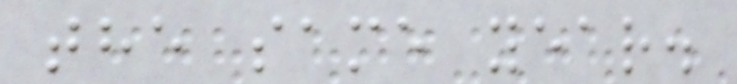the same year.
